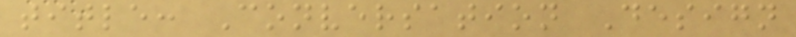title: Conversation Design
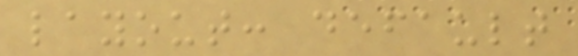layout: default
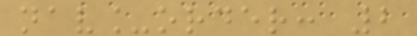nav_order: 2
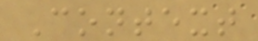Context
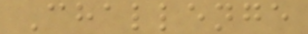Challenge
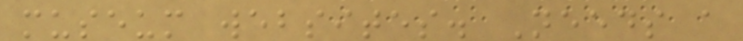museum websites. Needs a
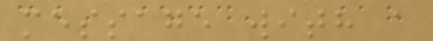message with a
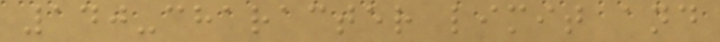140-character limit and
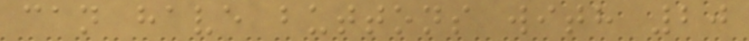can have buttons with 20
